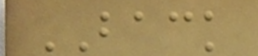BACK
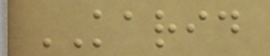KARID
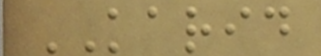KARID
